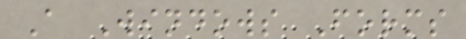A Windows Forms
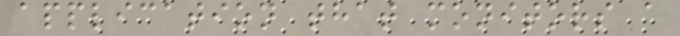application that monitors a
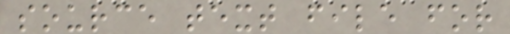source text file for
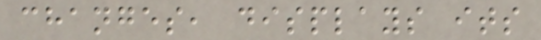changes, displays its
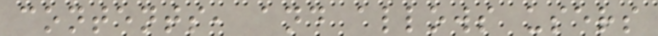contents, and allows users
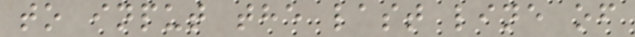to input the last line of
